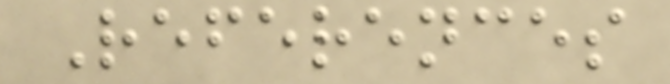References
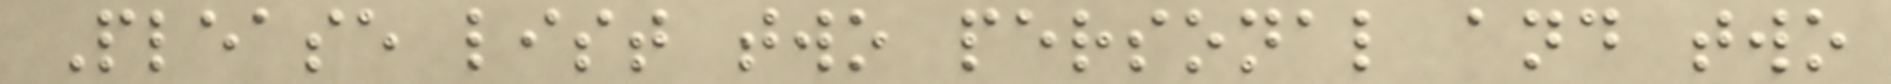Please list two personal and two
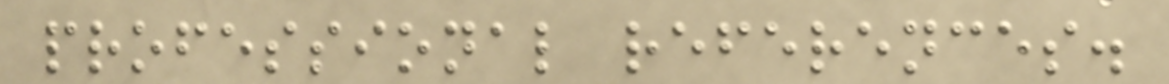professional references.
